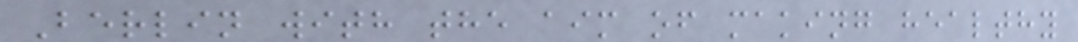Berlin with the aim of making healthy
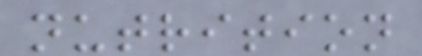nutrition
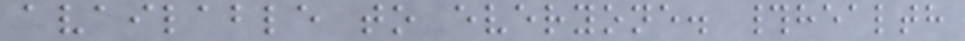available to everyone. #health
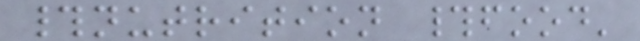#nutrition #food'
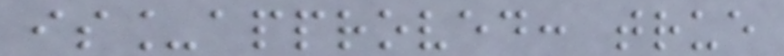is_approved: true
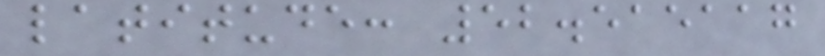latitude: 52.515117
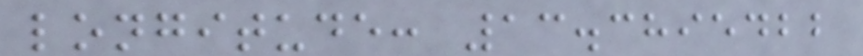longitude: 13.3895422
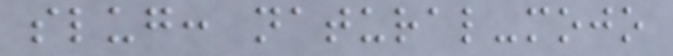slug: natural-mojo
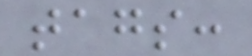tags:
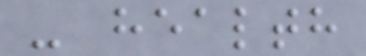- health
